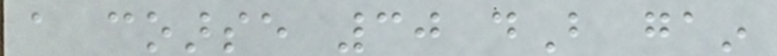a coarse 30 dB gain
